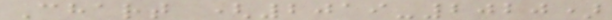Chart (2019-2020)
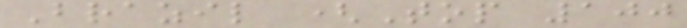Brazil (Top 100
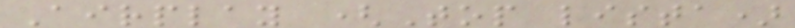Airplay (Top lista)
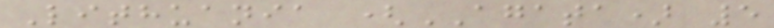Lithuania (AGATA) 5
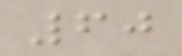60
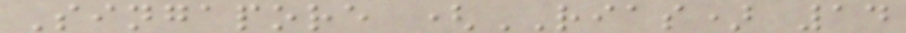Singapore (RIAS) 14
